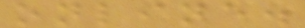online.
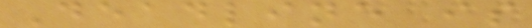Deadline is
